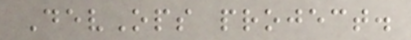DevOps project.
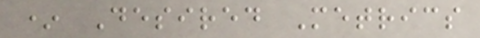* Desired Metrics
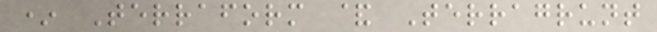* Terraform & Terragrunt
